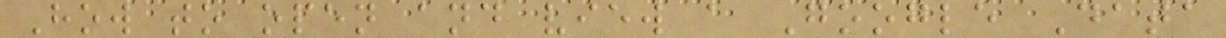How to open and view a Google Data
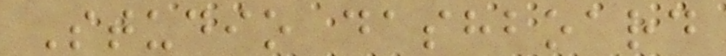Studio dashboard
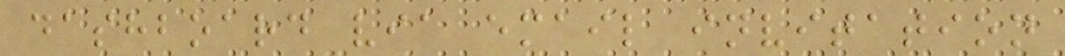dashboard via email invitation
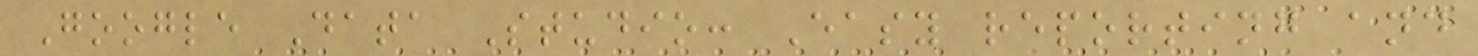Google Data Studio: Easy reporting and
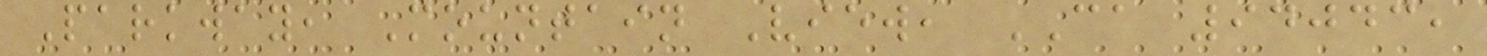Parkway, Mountain View, CA 94043,
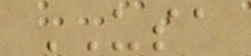USA
